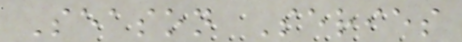Season Series
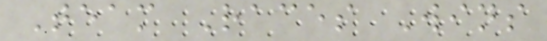Team Races Wins
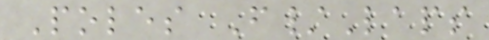Poles F/Laps
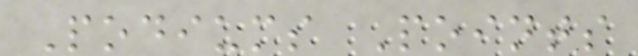Podiums Points
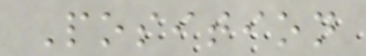Position
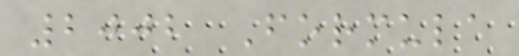2002 Formula
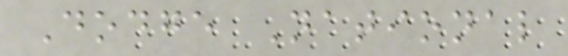Dodge National
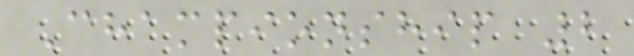Championship 2
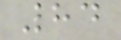84
